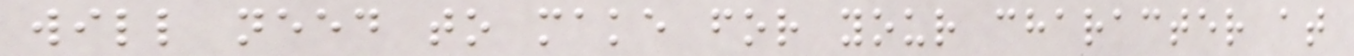will need to make for your character at
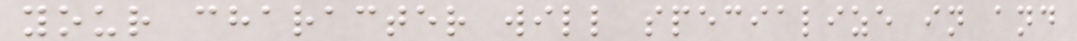your character will specialize in and
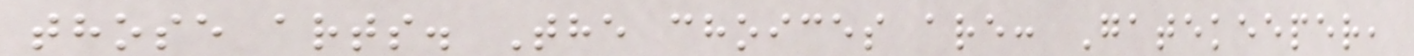those arts. The choices are: Gatekeeper,
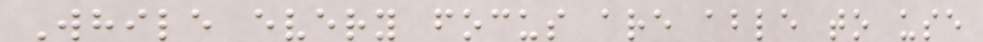While every focus are able to use
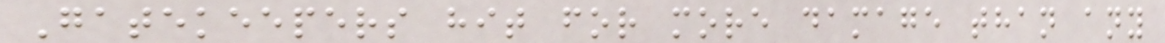Gatekeepers hit for more damage than any
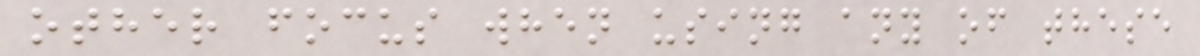other focus when using any of these
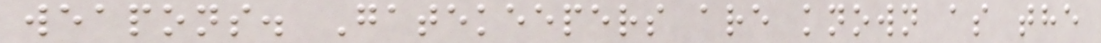weapons. Gatekeepers are known as the
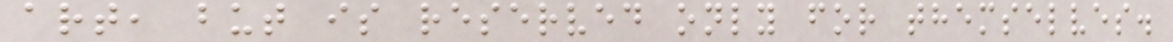art, but is reserved only for themselves.
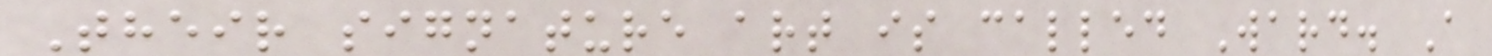Their signature art is called Ward. A
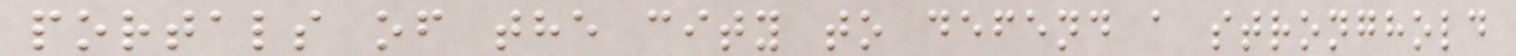portals of the city to defend a stronghold
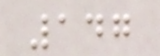147
